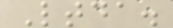Ltda.
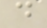d
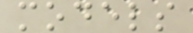models
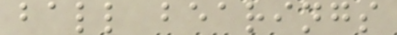ball bearings
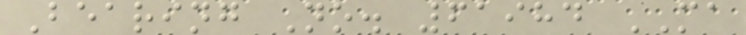Bearing No. 61984 MA
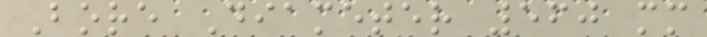Bore Diameter 560 mm
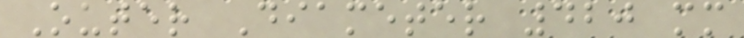Outer Diameter 420 mm
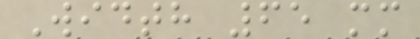Width 65 mm
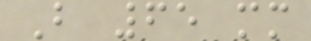B 65 mm
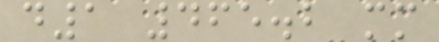d1 465.2 mm
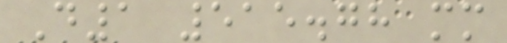D1 515.78 mm
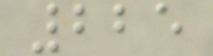225
